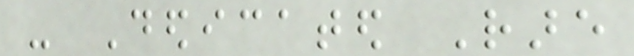- Dedicated Rare
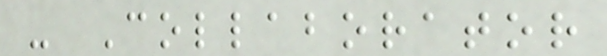- Collaborator
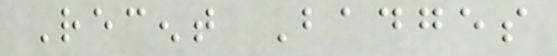Recent Badges
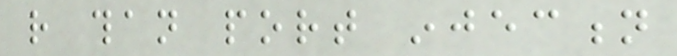rather than port injection
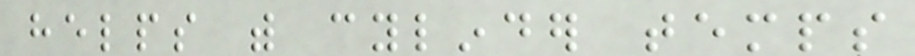helps with cylinder temps
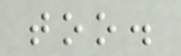too.
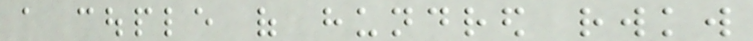a couple of hundred rwkw
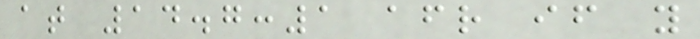at 14.7:1 afr if you
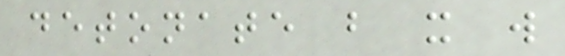detonate but it will
